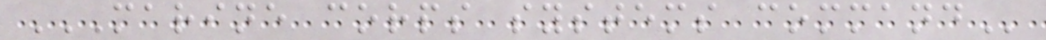MARINE CORPS SYSTEMS COMMAND
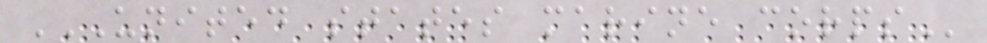UNITED STATES MARINE CORPS
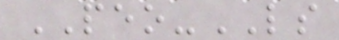PEO-LS
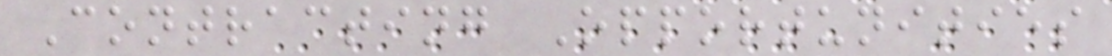Contracting Opportunities
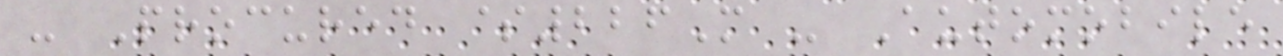- Procured $226M - Automobile
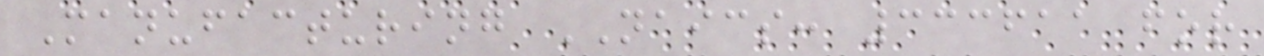Manufacturing NAICS: 333611 for
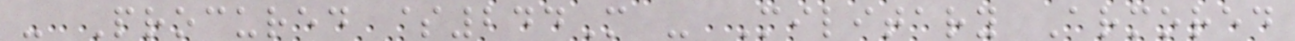- Procured $244M - Military Armored
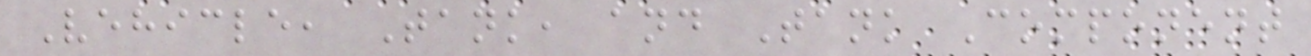Vehicle, Tank, and Tank Component
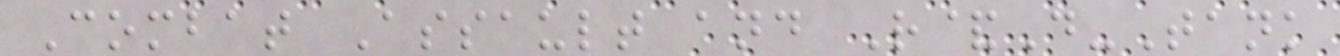Combat Assault and R&D-Tank
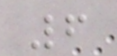6
